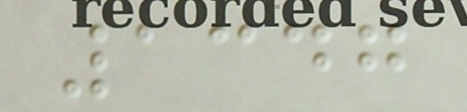1347
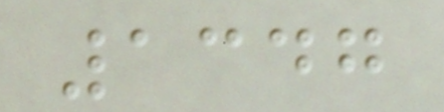1347
